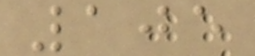105
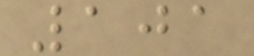101
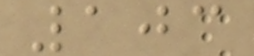103
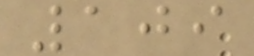109
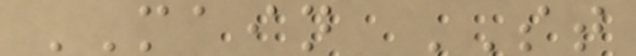MAIN ST
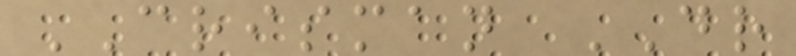CRISMAN DR
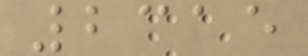2315
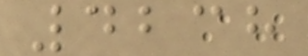4238
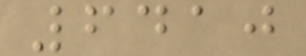6410
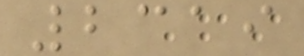2319
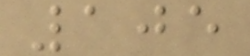105
